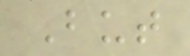But
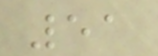51
